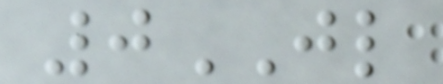0JL
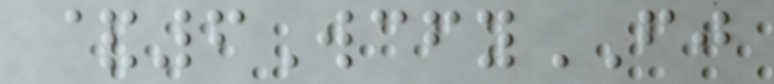&6WcfyFJ
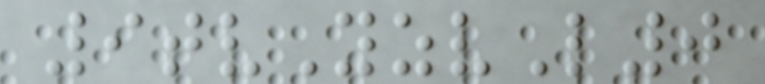9tvYzvL0
